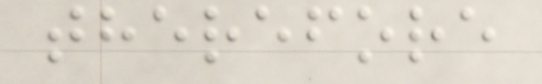therefore
